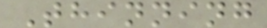Thinning
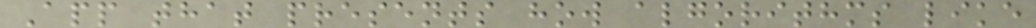App that presents how algorithms like
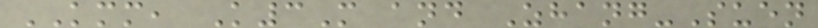KMM, K3M and Zhang-Suen
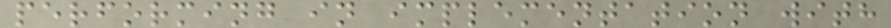performing in implementation with
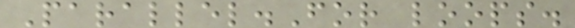Parallel.For loops.
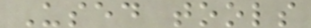Used tools
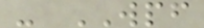- WPF
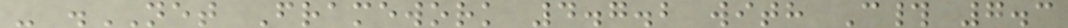- .NET Framework 4.7.2 with C# 7.3
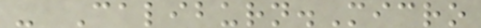- Caliburn.Micro
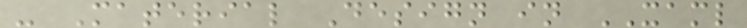- Material Design in XAML
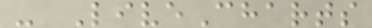- LiveCharts
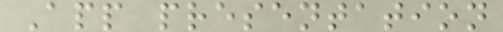App presentation
